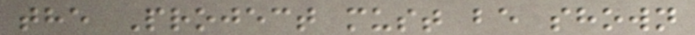the Project must be shown
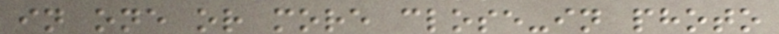in one or more close-in photo
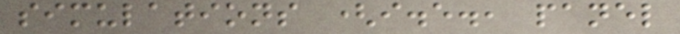simulations (i.e., panel
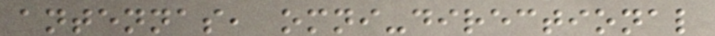antennas, omni-directional
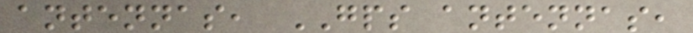antennas, GPS antennas,
